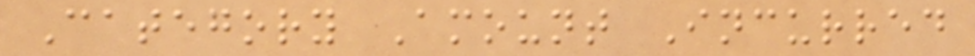Category Amount Incurred
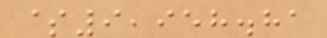$9,958.81
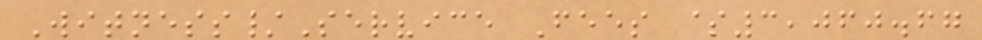Witness/Service Fees $3,060.67
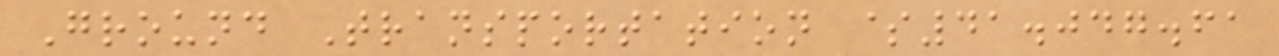Ground Transportation $41.047.61
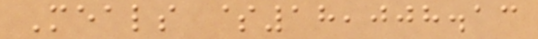Meals $18,008.13
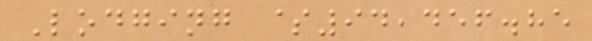Lodging $94,456.85
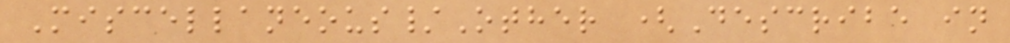Miscellaneous/Other (Describe in
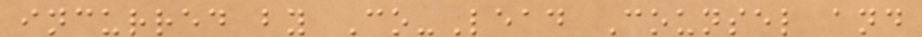incurred by Co-Lead Counsel and
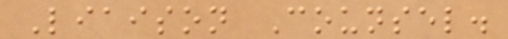Liaison Counsel.
